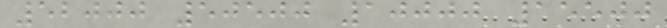52000 50500 10000 15500
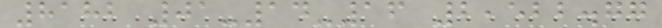8182 01-14-16 2,522.77
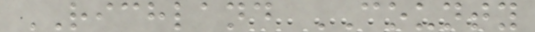RICHLAND COUNTY
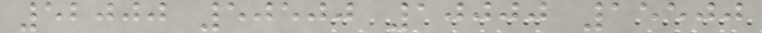52000 50500 10000 15500
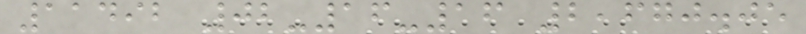11492 02-16-16 2,670.05
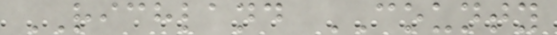RICHLAND COUNTY
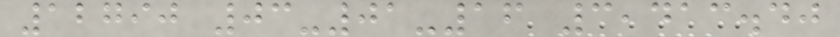12790 03-01-16 3,413.40
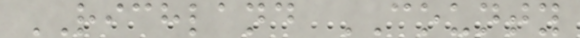RICHLAND COUNTY
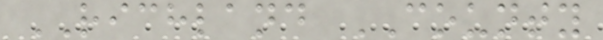RICHLAND COUNTY
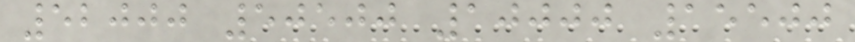52000 50500 10000 15500
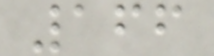166
